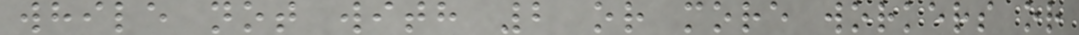while not with 2 or more workers or
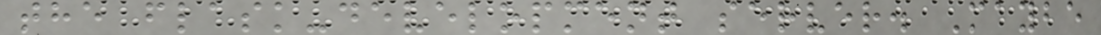the flask-development server. Maybe
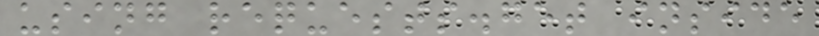using requests.get inside
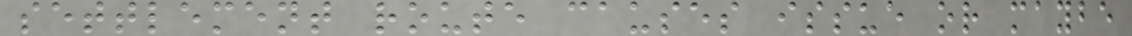settlement route causes issue or maybe
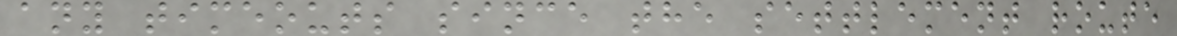any timeouts since the settlement route
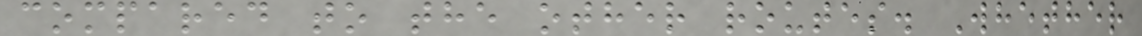compared to the other routes. Whether
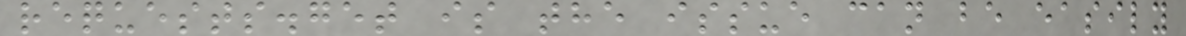requests.get is the issue can be easily
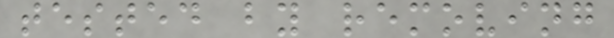tested by removing
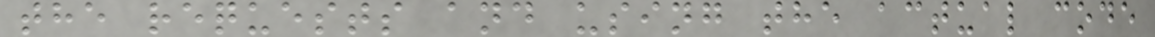the requests and using the actual code
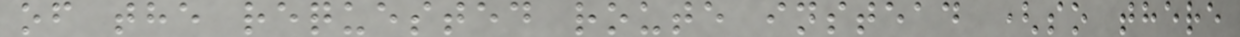of the requested route instead (so there
